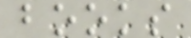books
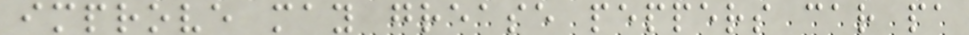improve may grease peppers car pa
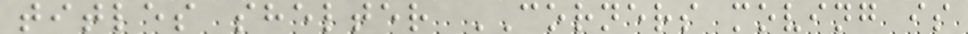titles shelter CORNERS moving is
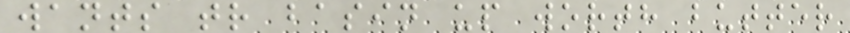wants tr basin up worth butter
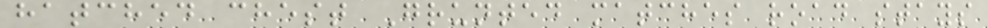hatched chest Grunted matches road stays
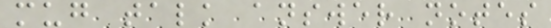mug talk answer notes
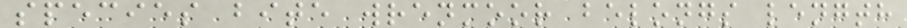species bite wrenmoor belongs length
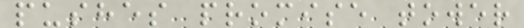pushes promise tower
